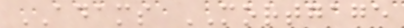ADAMS MORTGAGE
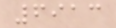6913
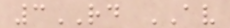3RD AV
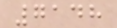7148
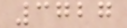3727
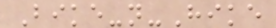Bike-n-Hike
